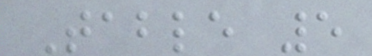Table 5
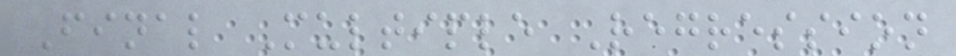Final Multiple Regression
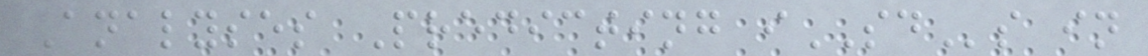Analyses Predicting iSDs in
